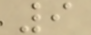9
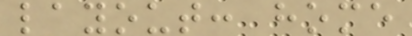layout: home
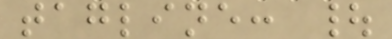tagline: |
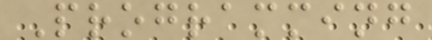Programming
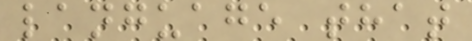language that
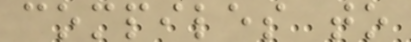compiles to
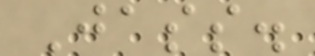Jass.
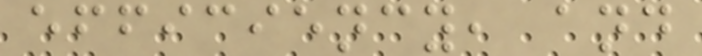efficiency, and
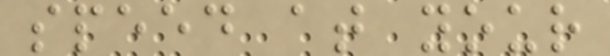speed at your
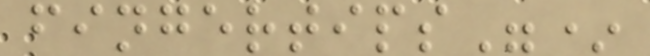fingertips"*
